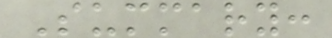Summary:
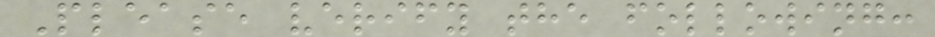Please verify the following:
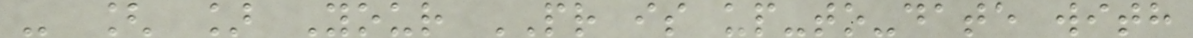- [ ] Your PR is up-to-date with
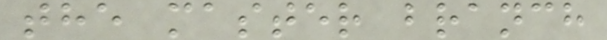the master branch
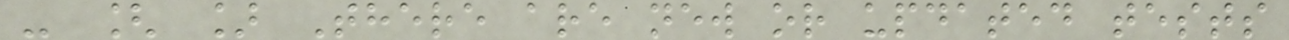- [ ] There are new or updated tests
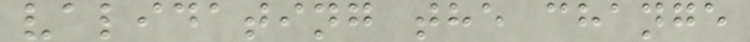validating the change
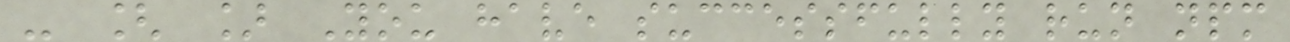- [ ] You have successfully run npm
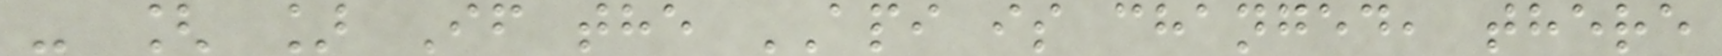- [ ] If the API is changed, there
